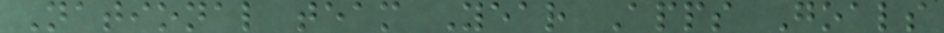National team Year Apps Goals
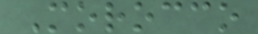Morocco
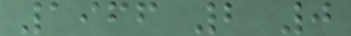1966 2 0
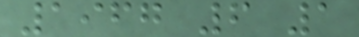1967 6 1
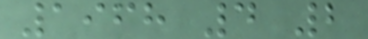1968 4 2
